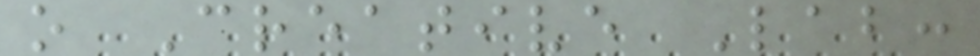o Creative Lab:
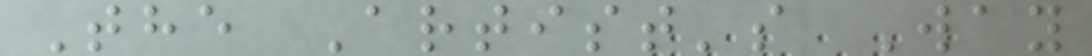The Artist's Way
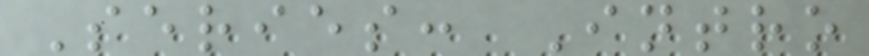Series: Intro
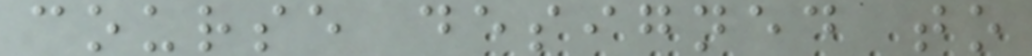course designed to
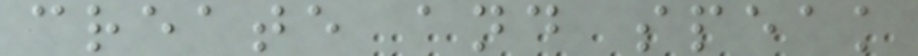create and speak
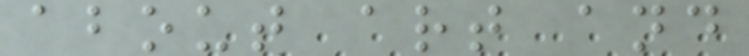about art and
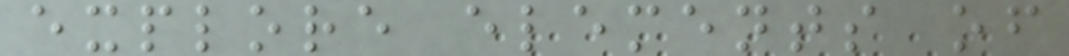explore elements of
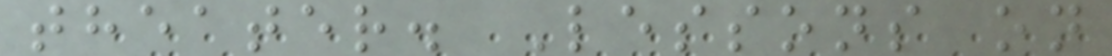theater. Lessons on
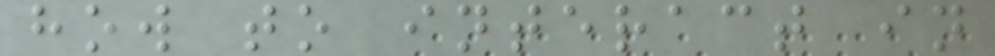how to interact in
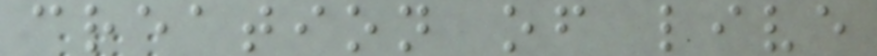creation of live
